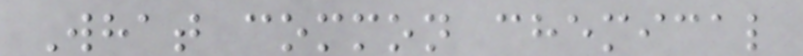What common chemical
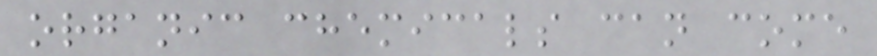organic chemicals can come
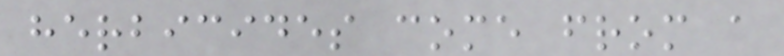herbicides come from a
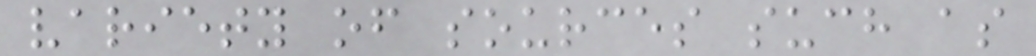variety of sources such as
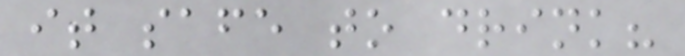it safe to drink?
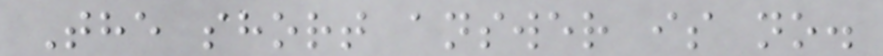The short answer is no.
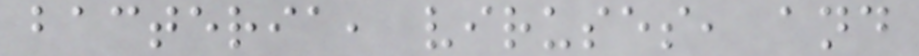bacteria, viruses, and
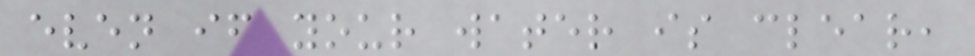even if your water is clear,
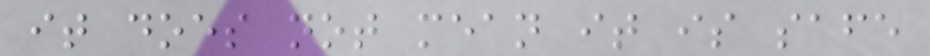it does not mean it is safe
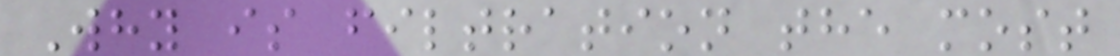Why is filtration the most
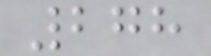278
